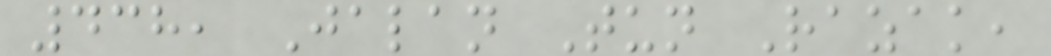438, Jalan Tun Razak,
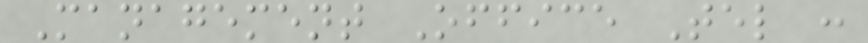Management Office Tel :
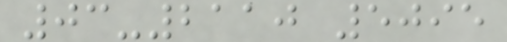03-2110 5095
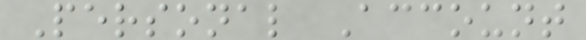Personal Account
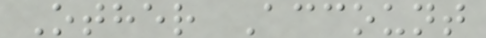Other Account
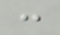:
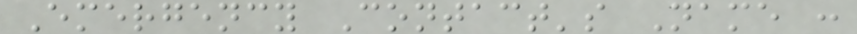Emergency Contact's Name :
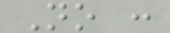No :
